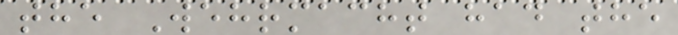the Wehrmacht had the
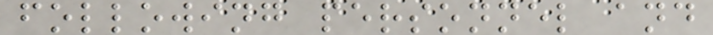following personnel and
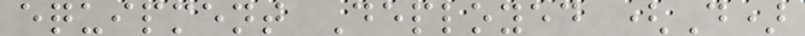equipment Deployed (D)
